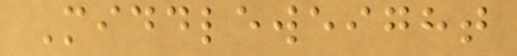Middleweight
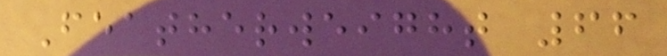Featherweight 66
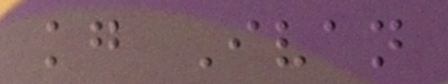kg Ivan
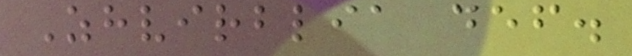Zhvirblia def.
